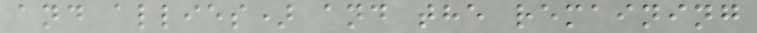and allies) and the remaining
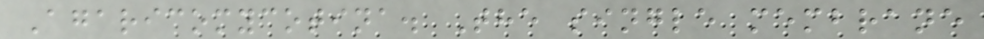Agaricomycotina. The single membrane
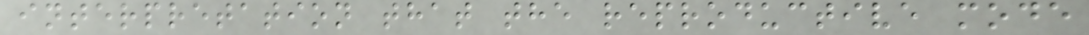interpretation that the reproductive mode
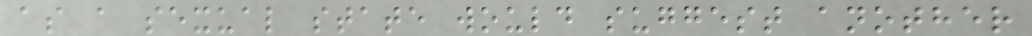as a sexual state would suggest another
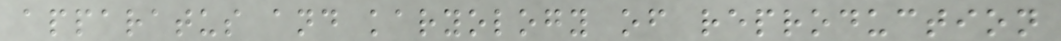apparatus and karyology of reproduction
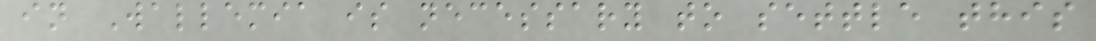in Wallemia is necessary to settle this
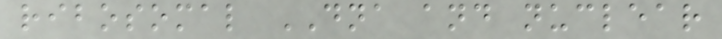ribosomal DNA and nuclear
